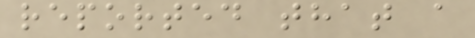reported that a
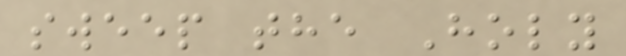sweep the Holy
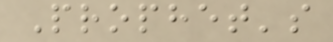Prophet's
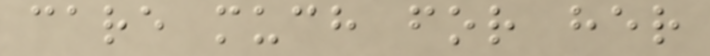care much for her
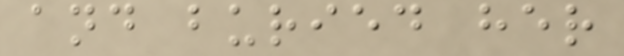and buried her
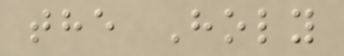the Holy
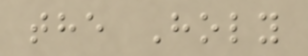the Holy
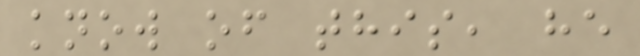know of this, he
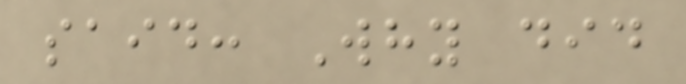said: Why did
